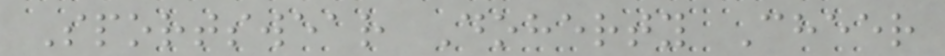Sportswear Doherty Cheer
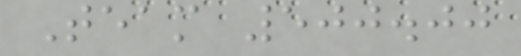Team 500.00
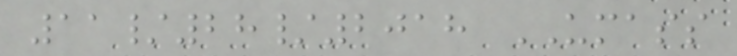11/28/2018 UMASS
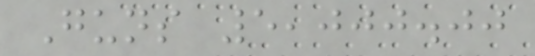Guns 5,000.00
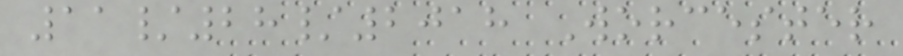11/28/2018 Worcester
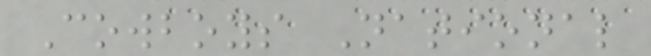Cowboys National
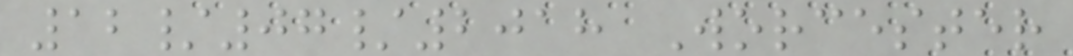12/07/2018 Worcester
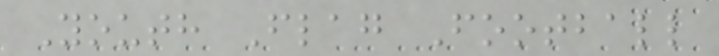Youth Flag Football
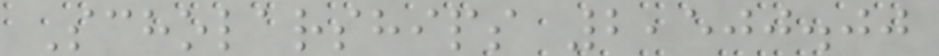Scholarships 2,500.00
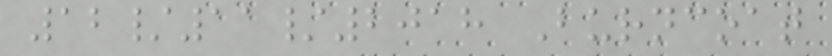12/11/2018 Burncoat
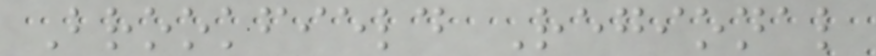Brookfield Regional
